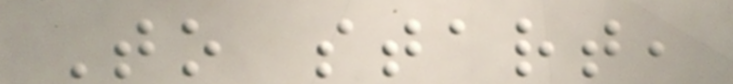To start,
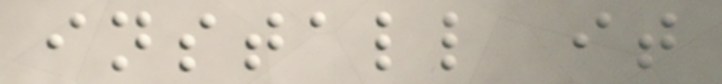install it
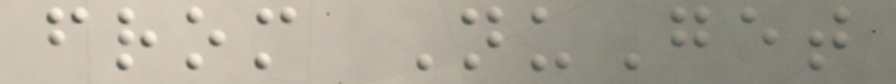from NuGet
